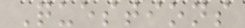Questions
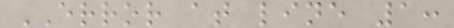ERROR at line 1:
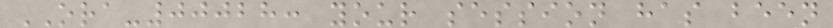ORA-00028: your session has been
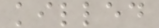killed
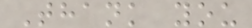Thank you
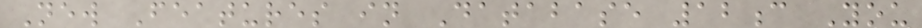New Features in Database 12c You
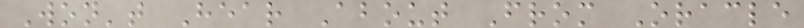Won't Hear About From Oracle
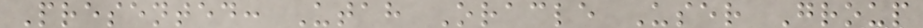Presented: Utah Oracle User Group
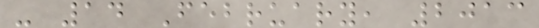- 14 February, 2013
